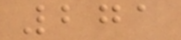271
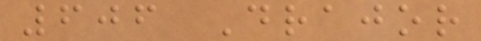606 Drajor
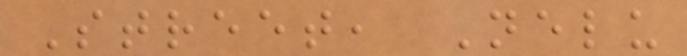Street, Nelu
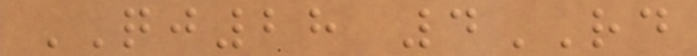QJ28 4RD
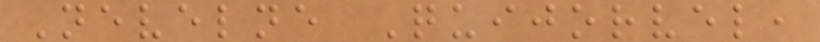Nevelne Quijorvel,
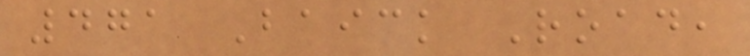471 Baick Road,
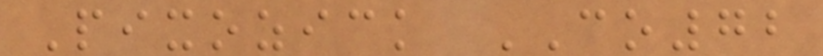Pixozick CO72
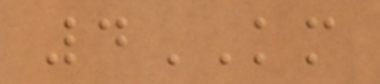4KM
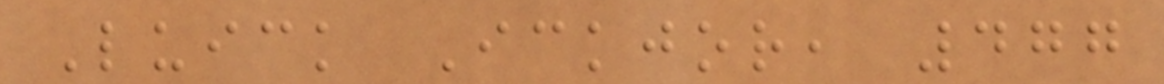Luick Ickjor, 477
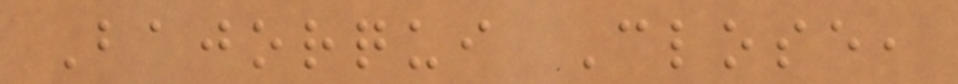Bajorqui Close,
